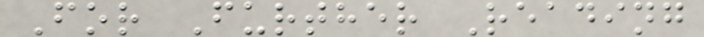For Further Reading
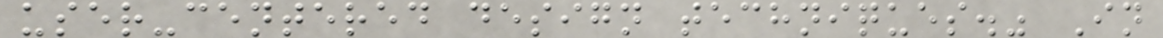user-centered design techniques." In
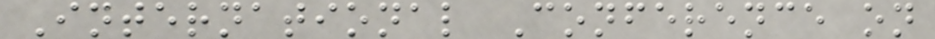International Conference on
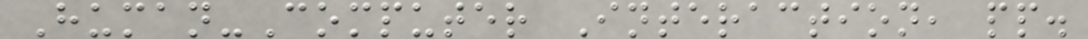Human-Computer Interaction, pp.
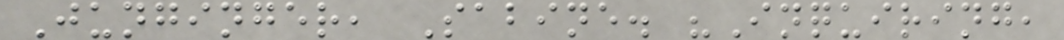Junginger, Sabine. "Inquiring,
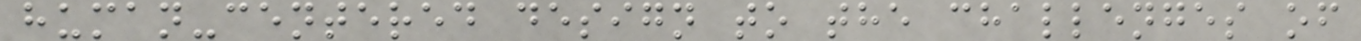human-centered design to the challenges of
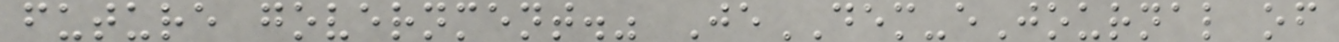future government." JeDEM-eJournal of
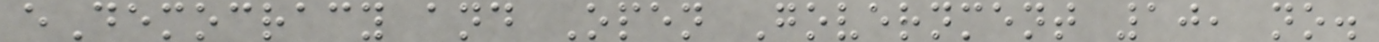eDemocracy and Open Government 10, no.
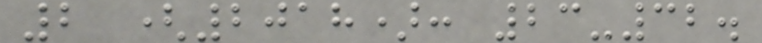2 (2018): 23-32.
